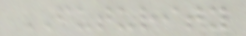FUTURITY
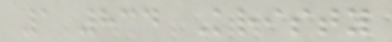1 834 Kristy
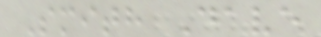Smith Dave
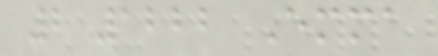2 1222 Emma
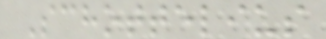Schottelius
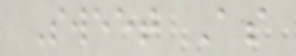Sweet As
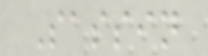Sassin
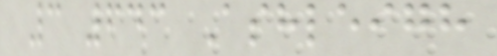3 643 Ashleigh
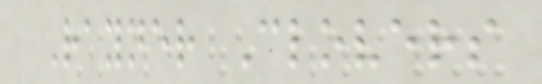Rayner Clovers
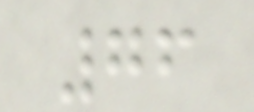76
